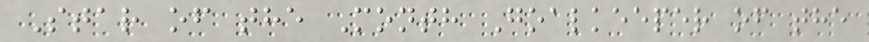Star of the Month Goalkeeper of the
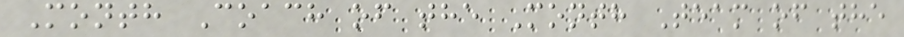Month Coach of the Month Team of the
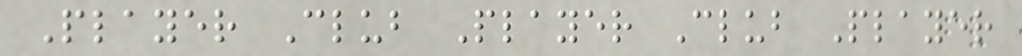Player Club Player Club Player
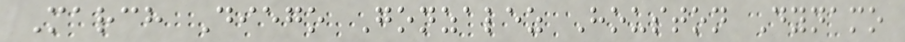March Diego Gonzalez Houston Dynamo
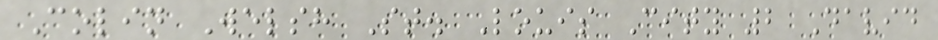Colin Welsh St. Louis City 2 David
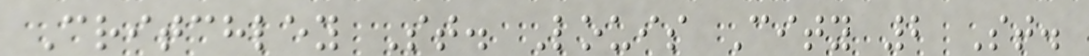Critchley St. Louis City 2 St.
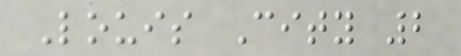Louis City 2
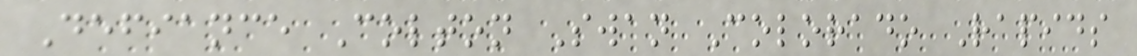Defiance Colton Swan Colorado Rapids
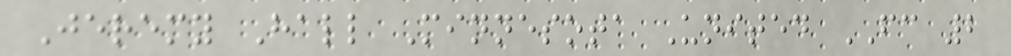Jeremy Hall Minnesota United FC 2
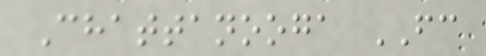Chattanooga FC
